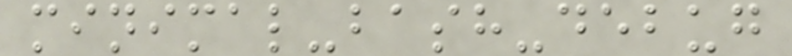minimal-bash-debug
